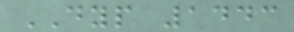DYP 1443
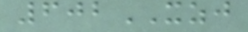602XZJ
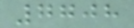7708
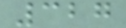327
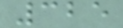325
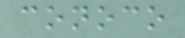conoco
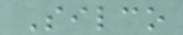Silco
